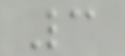3
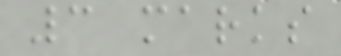3 marks
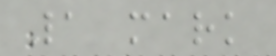1 mark
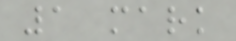1 mark
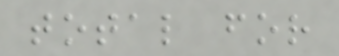total for
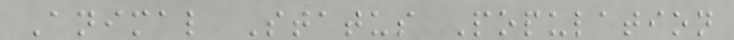Animal Status Population
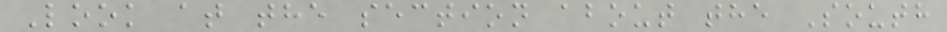Look at the section about the South
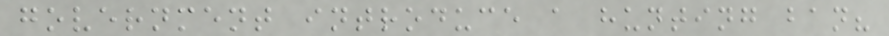government introduce a hunting ban?
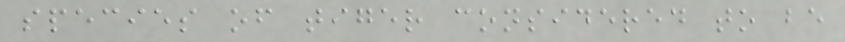species of tiger considered to be
